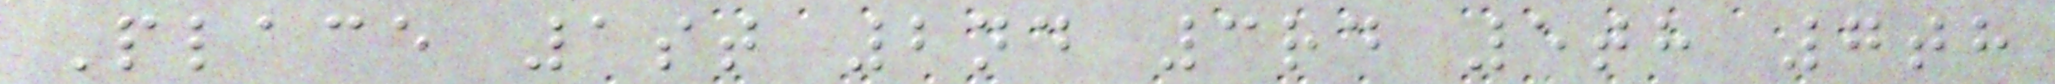Place 1st 2nd 3rd 5th 7th
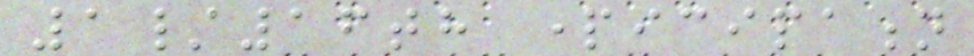1/16th participation
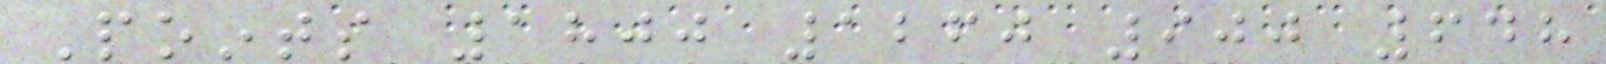Points 1800 1260 900 648
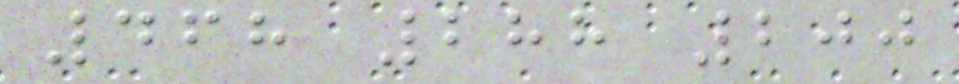468 288 200
